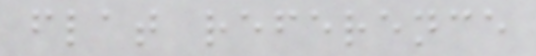flat reference
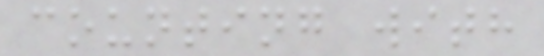counting with
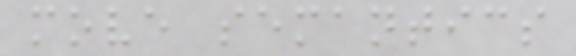move semantics
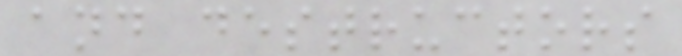and destructors
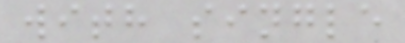with single
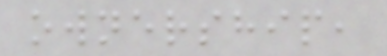ownership,
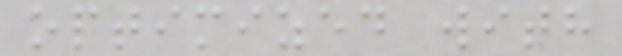optimized with
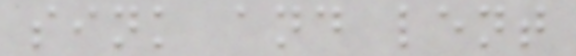sink and lent
